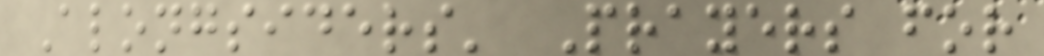Alongsiders' Prayers for
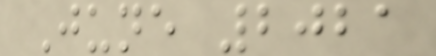June 2021
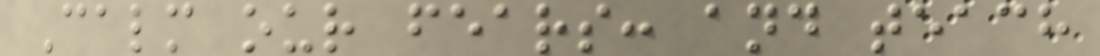Calm our fears: and teach
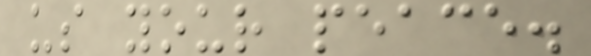us your peace.
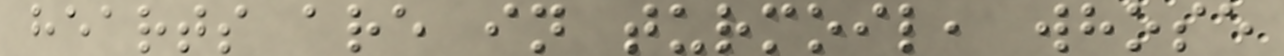hearts are in turmoil, whose
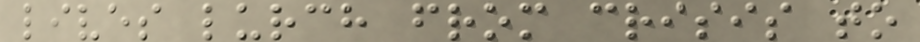lives lurch from crisis to
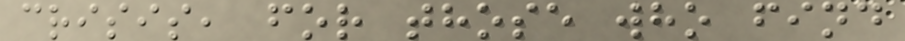crisis, for those who find
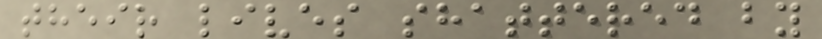their lives shattered by
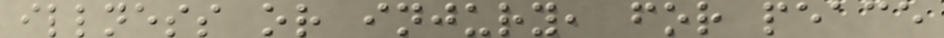illness or injury, for peace
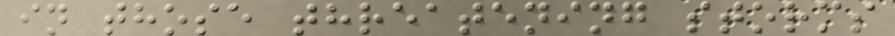in those threatening storms
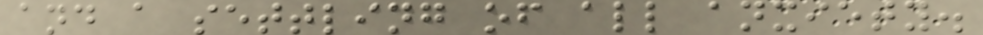and a settling of all anxiety.
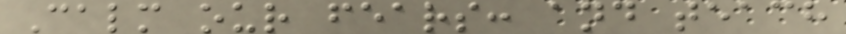Calm our fears: and teach
